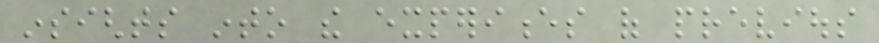insights into the experiences of previous
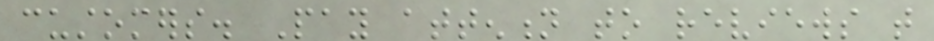customers. Pay attention to reviews that
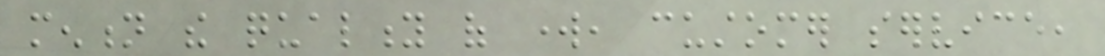mention the quality of work, customer service,
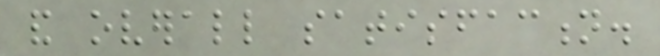and overall satisfaction.
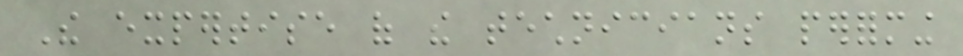The expertise of the technicians performing
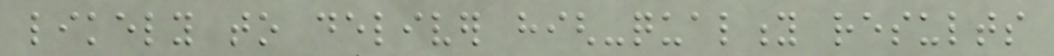likely to deliver high-quality results
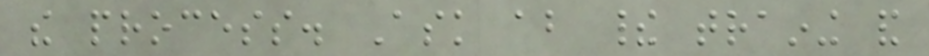the process. Ask about their training and
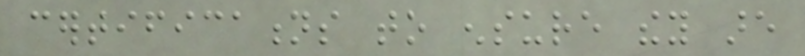certifications to ensure they are
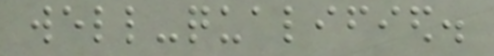well-qualified.
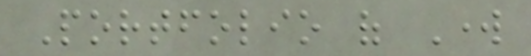Portfolio of Work
